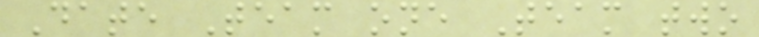Date Team one Team two
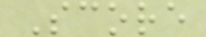Score
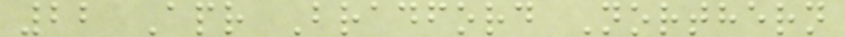22 Apr Bradford Northern
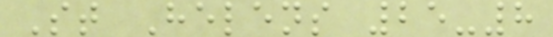St Helens 25-8
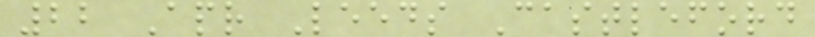22 Apr Leeds Castleford
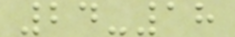24-18
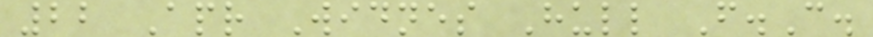22 Apr Widnes Hull F.C.
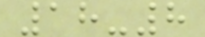18-8
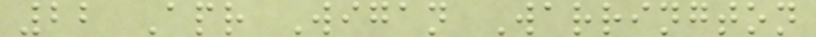22 Apr Wigan Warrington
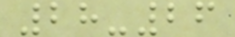28-26
